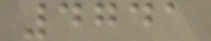4741
